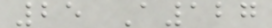25 A127
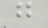g
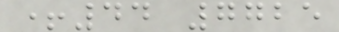+44 7725
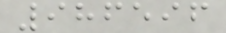986596
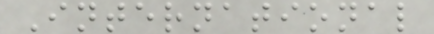International
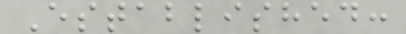Established:
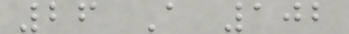26 A 102
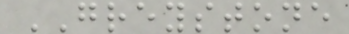GREYSTONE
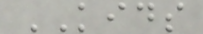KIDS
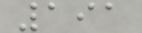191
